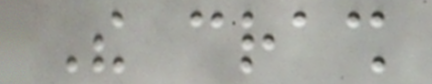The crash
